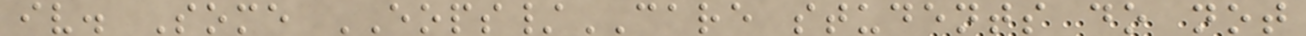iv. Some EOPS/CARE students do not
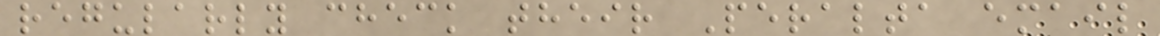regularly check their Peralta email
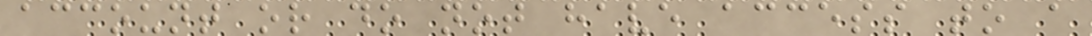account or do not have access to a
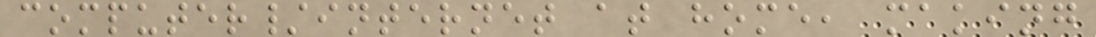computer/internet at home, making
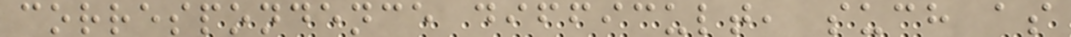correspondence difficult, such as
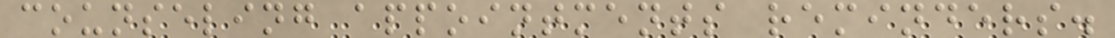counseling appointments reminders.
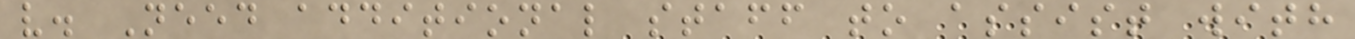v. Need additional staff to assist with
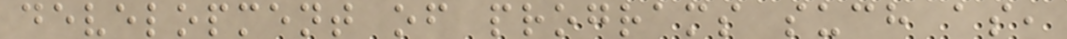development of programs such as,
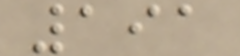191
